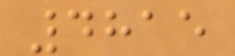4815
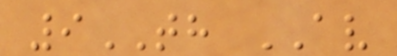9TH AV
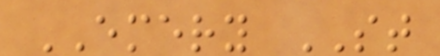EMERY ST
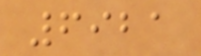6921
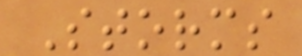Storms
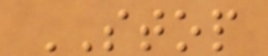STOP
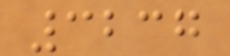3237
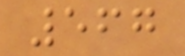567
